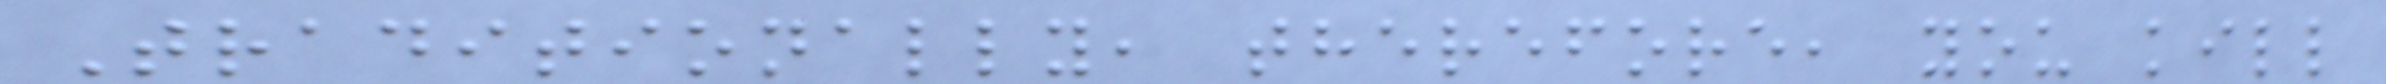Traditionally, therefore, you kill
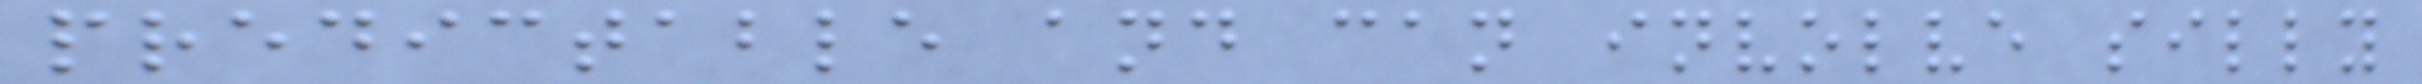predictable and can involve silly
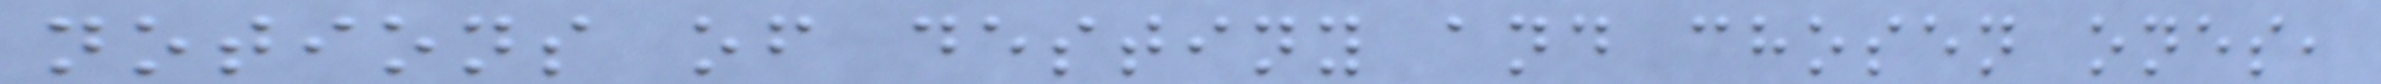notions of destiny and chosen ones,
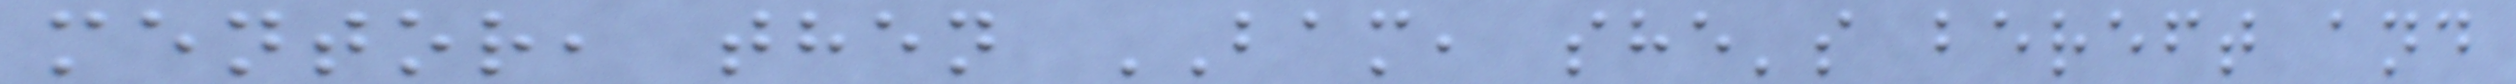mentor, then BAM, she's bereft and
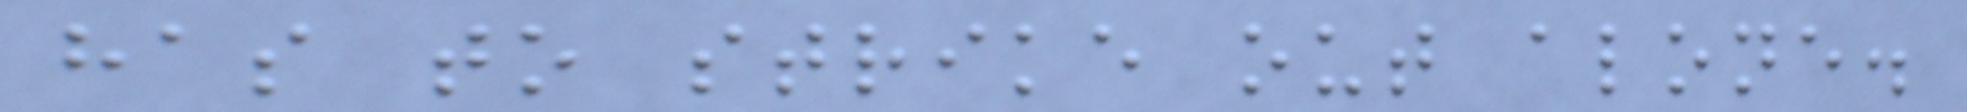has to strike out alone.
